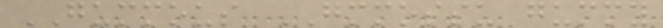GUMMOUS GMMOSSU gummy
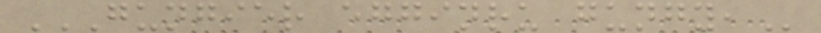GUNGIER EGGINRU GUNGY,
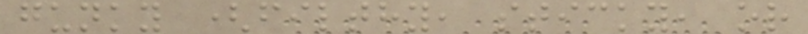gunky (filthy, sticky, or
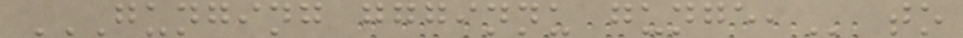GUNGING GGGINNU GUNGE, to
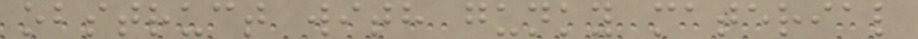obstruct with gunky material
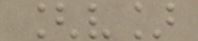[v]
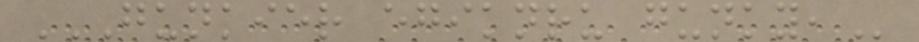GUNKIER EGIKNRU GUNKY,
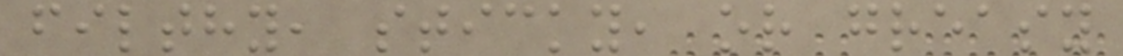filthy, sticky, or greasy
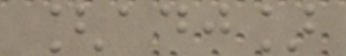[adj]
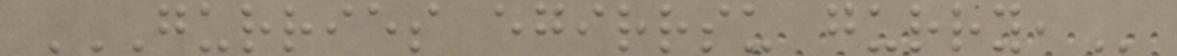GURRIES EGIRRSU GURRY,
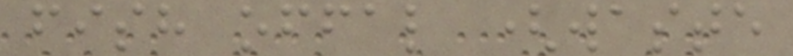fish offal (waste
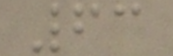63
